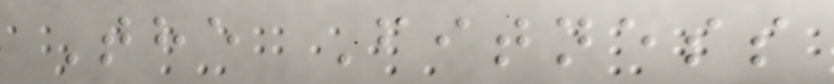The Fitness
